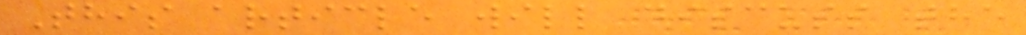This article will discuss the
